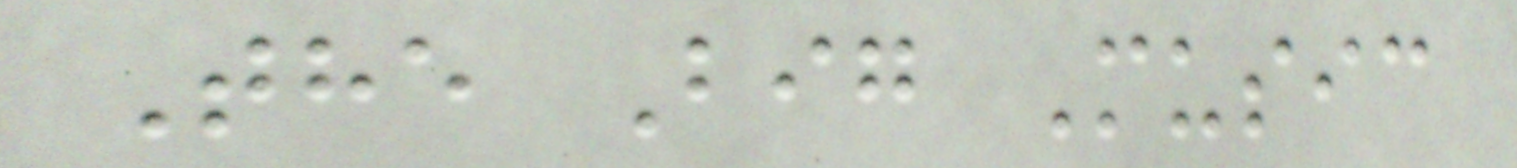The Big Music
